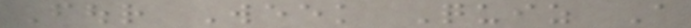Four Week Quiz A
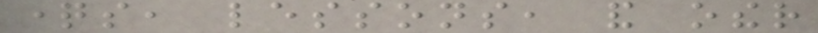questions, lessons, and other
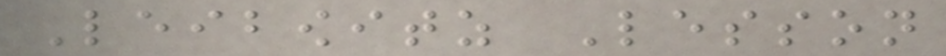Leibowitz Lesson
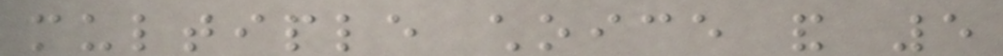multiple choice and 5
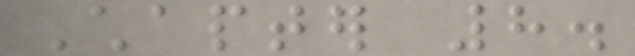Chapter 8.
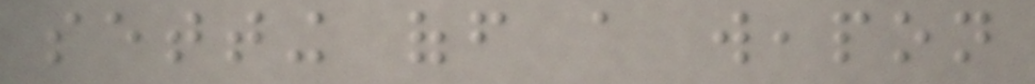setting off a weapon
